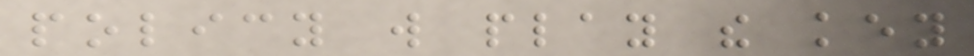policy will play the key
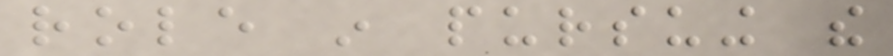role in pursuing the
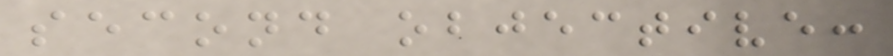second objective:
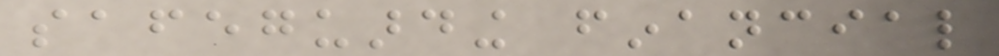safeguarding financial
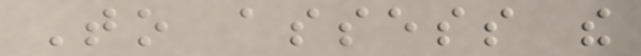To assess the
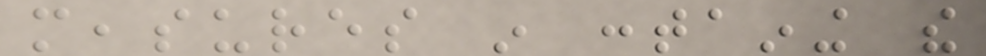measures in containing the
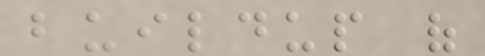buildup of
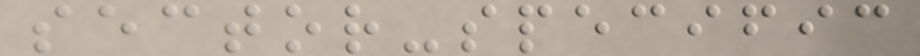sector-specific
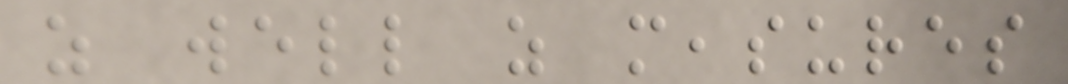as well as measures
